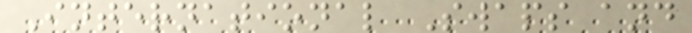International Swaps and
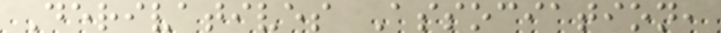Derivatives Association,
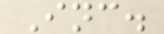Inc.
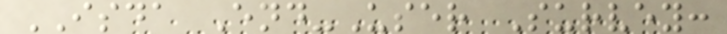ISDA End-User Survey:
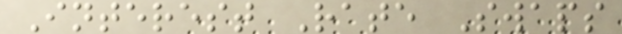Interest Rate Swaps
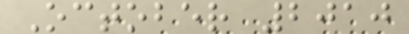October 2010
